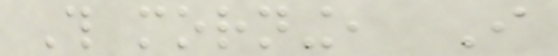This morning, I
